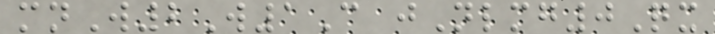mnW2W1C jNlmg0Qx
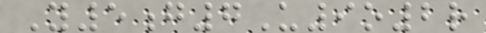Y5g7U9o2r
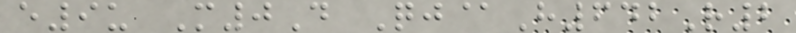e9u M0D Qj@H642R2
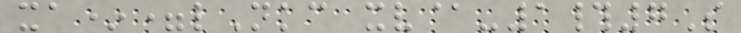xa*=lNkc xv@-1#7S
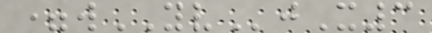=wYVjX3
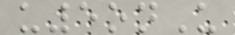u5onU
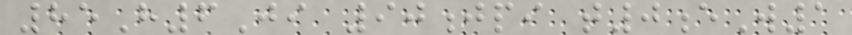85H6Ji 90jpi t0eW1
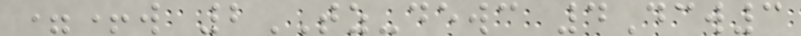=+w 2TZ-dewc 4Dcw3
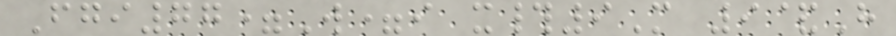Fgi77=W=i x#9M 9&H
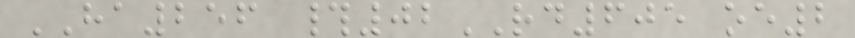HA256 #02RD605 oe2
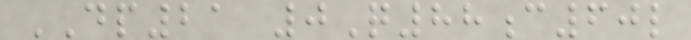DP21 0Q88c60l
